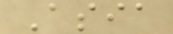Asia
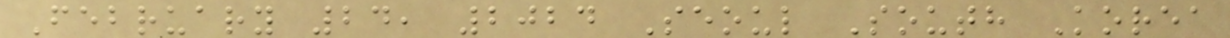February 24, 2024 Seoul South Korea
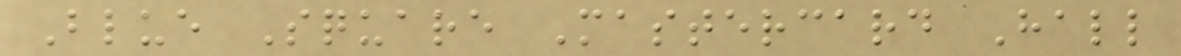Blue Square Mastercard Hall
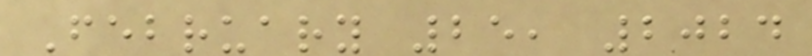February 25, 2024
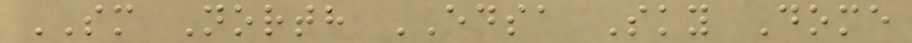SM North EDSA Sky Dome
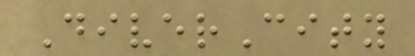DiverCity
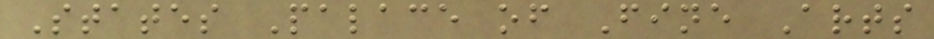States Palace of Fine Arts
